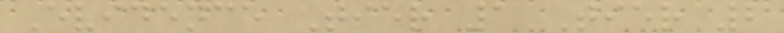Evidence Tier 1 Tier 2
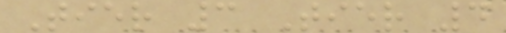Tier 3 Tier 4
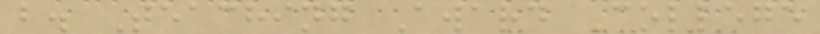b. Teaching Award College
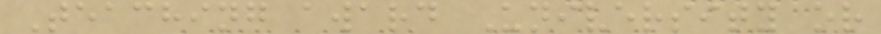Teaching award University or
